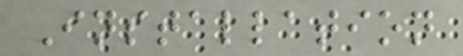Installation
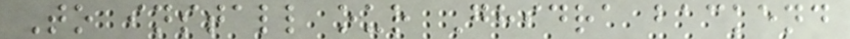To install our Ghidra backend
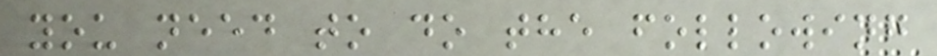you need to do the following
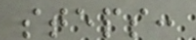steps:
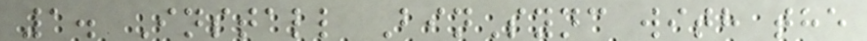1. Install BinSync with the
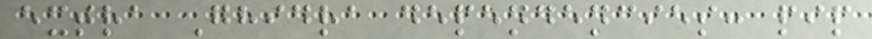extra Ghidra dependencies: pip
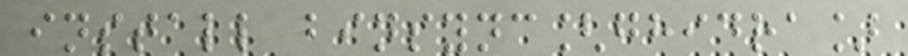install binsync[ghidra]
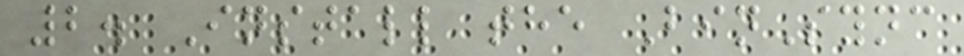2. Install the BinSync
